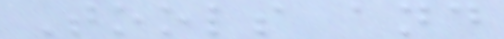Tools and
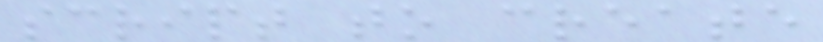script to create
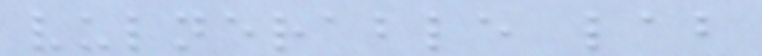vulnerable lab
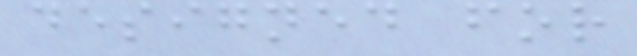designed for
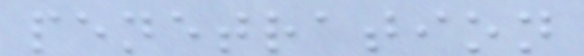penetration
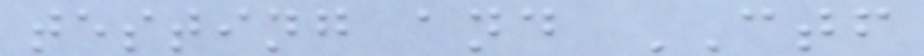testing and CTF
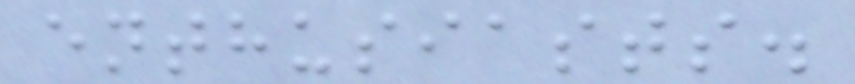enthusiasts.
